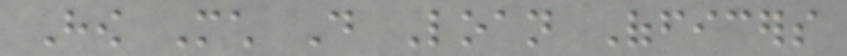How Much Do Loan Officers
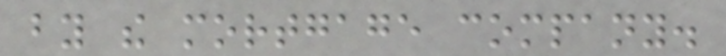by the mortgage company.
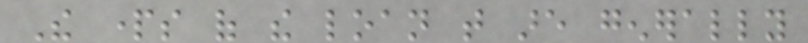The parts of the loan that are generally
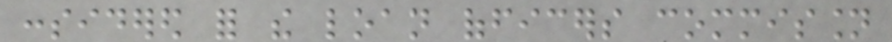considered for the loan officers commission
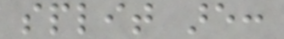split are:
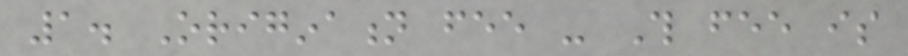1. Origination fee - This fee is
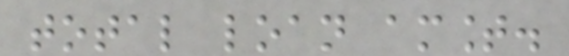total loan amount.
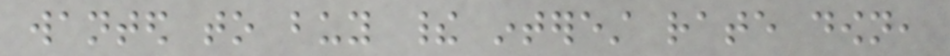wanted to buy their interest rate down,
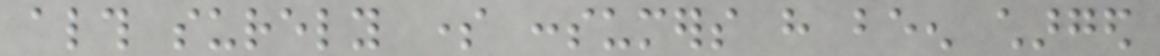although surely some consumers have been charged
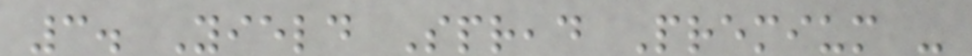3. Yield Spread Premium -
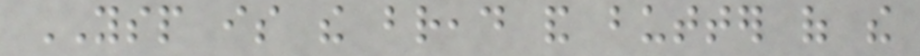YSP is the bread and butter of the
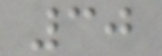30
